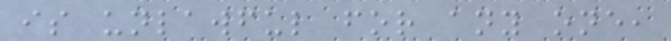is unlawful for any one,
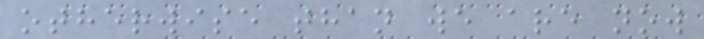otherwise than we are now
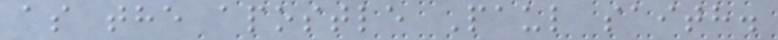as the apostle Paul saith.
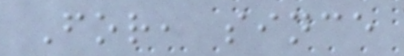For, since
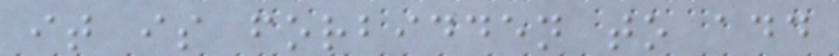it is forbidden to add
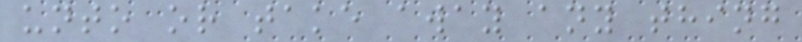unto or take away any thing
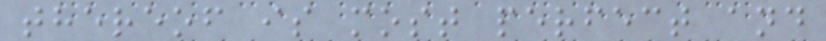thereof is most perfect and
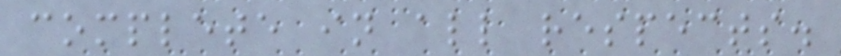complete in all respects.
